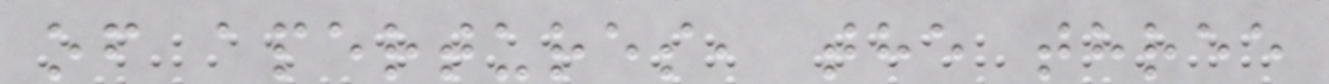of apertures, the three
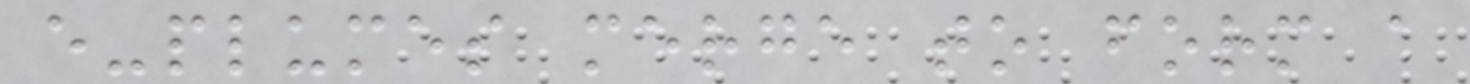e-plumes merge to form a
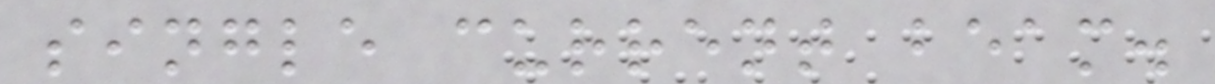single current beam.
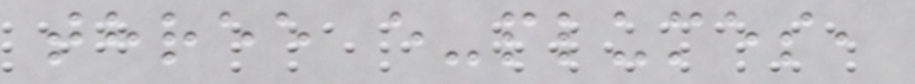three e-plumes,
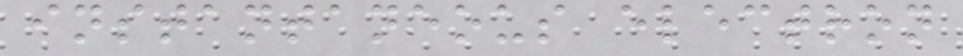instantaneous electron
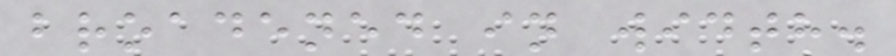broadened in width.
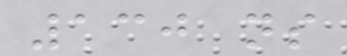130 ns
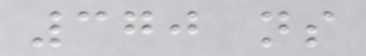370 ns
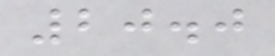20.0
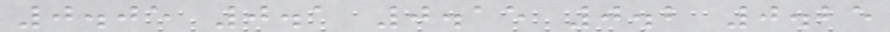0.05 0.1 0.15 0.2 0.25
